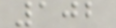102
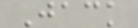Jack
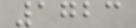1723
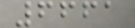6661
